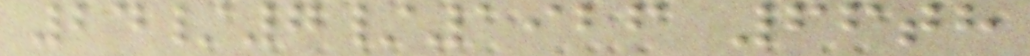24/7/1926 66th
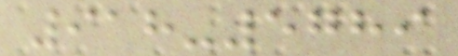918-5789
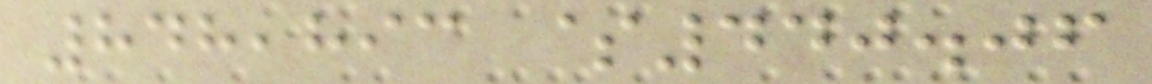848,893 $440.06
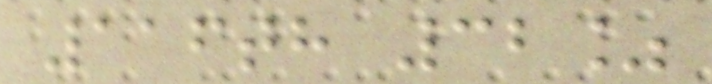116th 32%
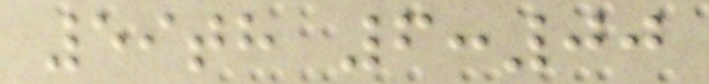59th 6:00
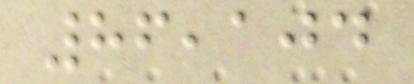86,104
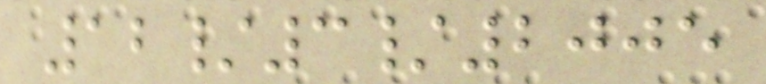12/3/2005
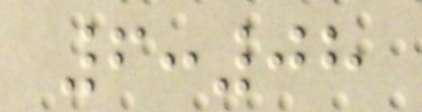6:08
